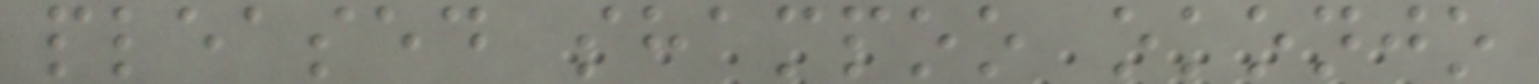pleased shampoo okonjo
